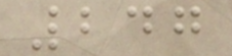247
